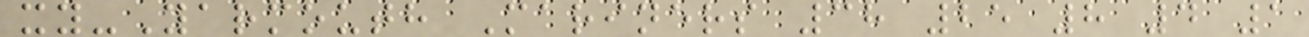xy-Yarmouth Mariners 38 25 8 4 1
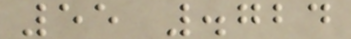55 .724
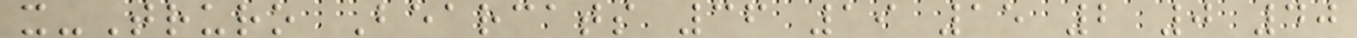x-Truro Bearcats 36 19 15 2 0 40
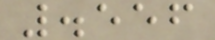.556
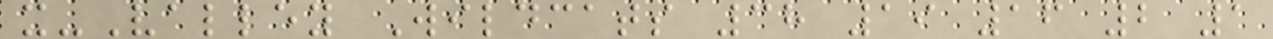x-Valley Wildcats 38 19 16 2 1
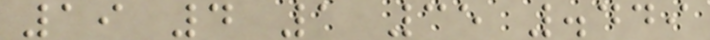19 4 1 35 .449
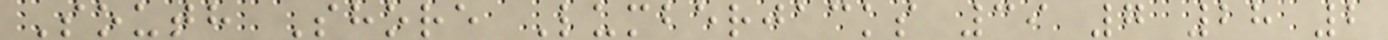South Shore Lumberjacks 39 7 28 2
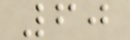60
